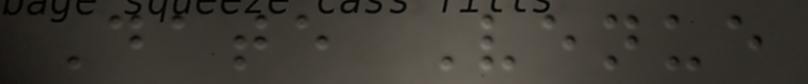Date Venue
